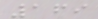169
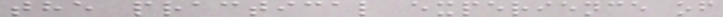the practical experience of
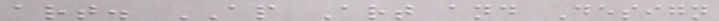art. AP Art and Design
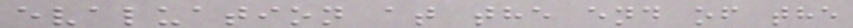evaluation at the end of the
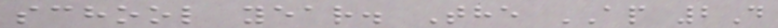school year. The AP 2D
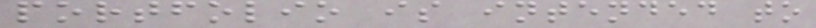portfolio is intended to
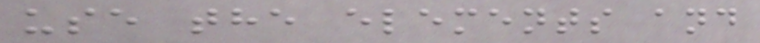use the elements and
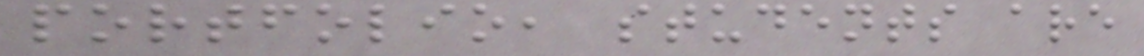portfolio, students are
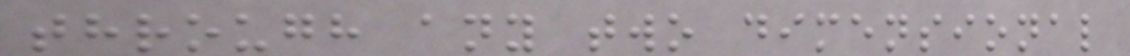through any two dimensional
